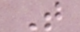T
